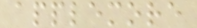applemore
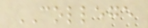COLLEGE
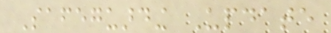Safeguarding Update
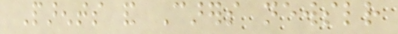Parents and Carers newsletter
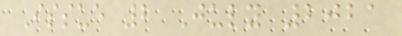Issue 2 July 2021
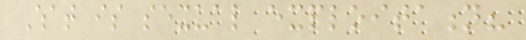What is sexual exploitation?
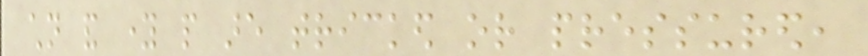children and young people are tricked or pressured,
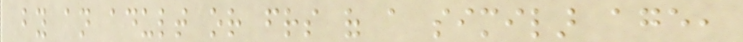by an adult or friends of a similar age,
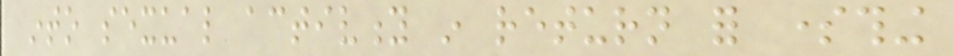into sexual activity in return for something
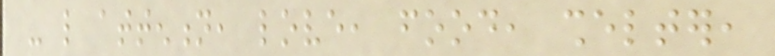- like attention, love, food, shelter,
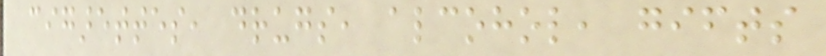cigarettes, drugs, alcohol, gifts
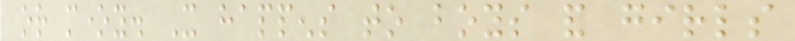or money. It happens to boys and girls
